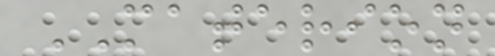MATERION
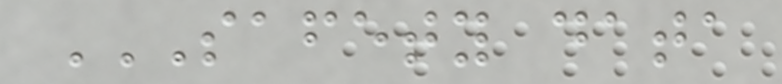SAFETY DATA
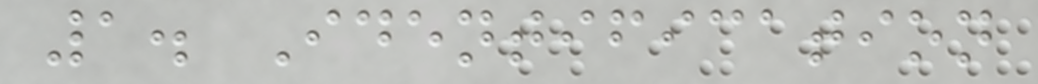1. Identification
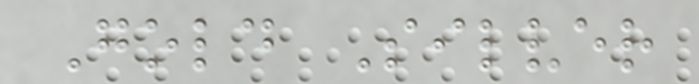Gold Silver
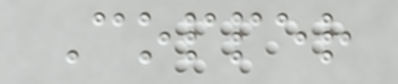Copper
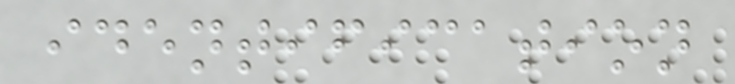identification
